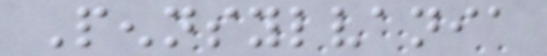Pennsylvania
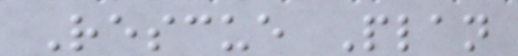Rescue Plan
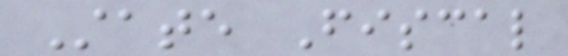State Fiscal
